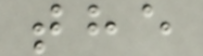the
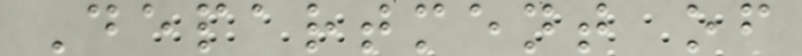Department of
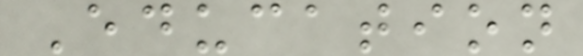Education
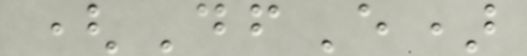(DfE)
